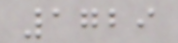1729
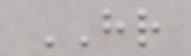HR
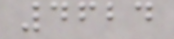4624
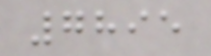7895
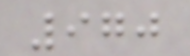970
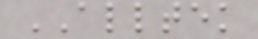ALLTEK
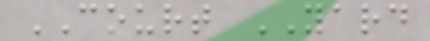COURT YARD
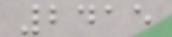2415
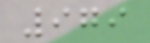979
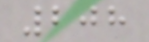208
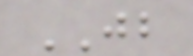JB
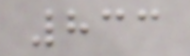833
